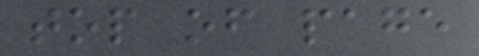top of page
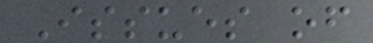Issues of
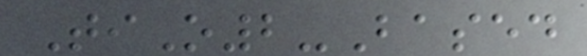TiO2-Based
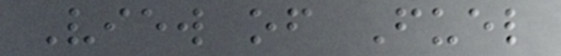View of Fuel
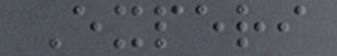Experi
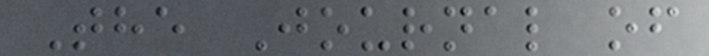The Journal of
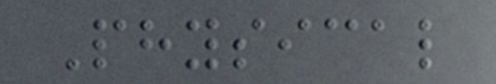Physical
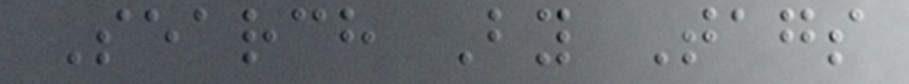Search By Tags
